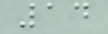14
